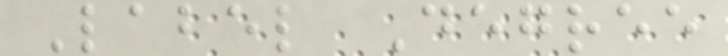Label Degree
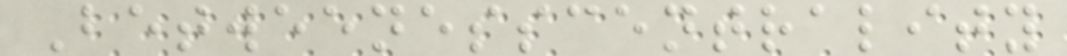Betweenesscentrality
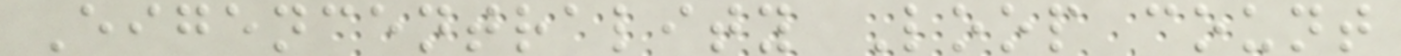Eigencentrality Loop count
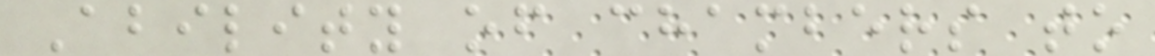Ability of chambers to
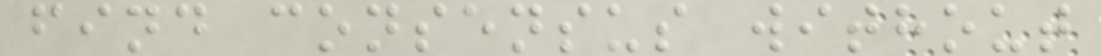find consensus without
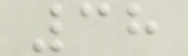38
